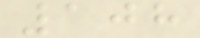108
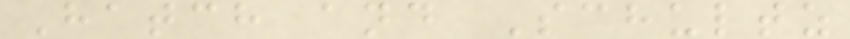Hatch and Schultz
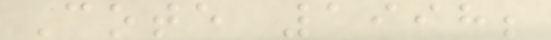Cote 1998;
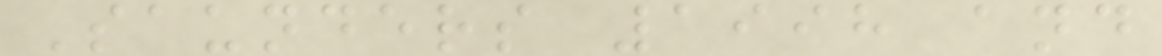Saunders 1998 and
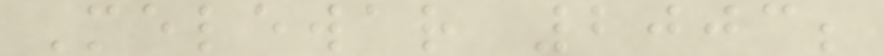Melewar 2003;
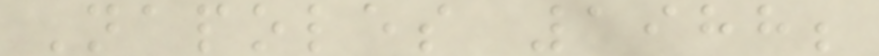Napoles 1988;
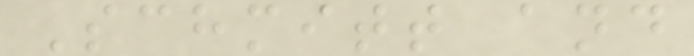Schmitt and
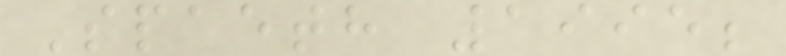Spaeth 1995;
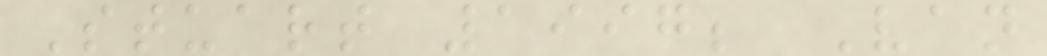Stuart 1997; Van
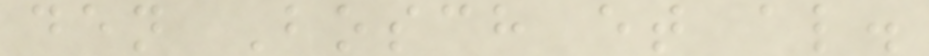den Bosch et al.
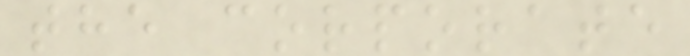the corporate
